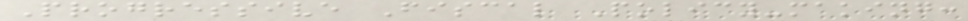Progressive Fiscal Policy-making:
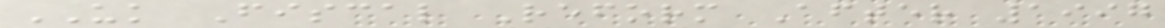UK Fiscal Reform After 1997
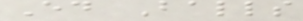Ed Balls
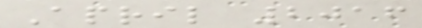April 2016
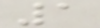1
